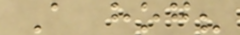A hog?
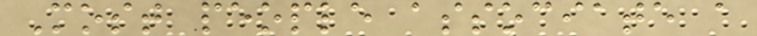Most people associate a
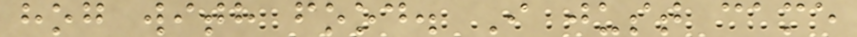hog with food. I just came
